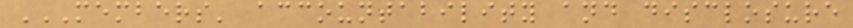MEMBERS' ACCOUNTABILITY AND DISCLOSURE
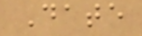Date
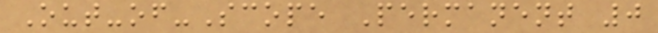Out-of-Scope Permanent 0
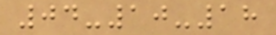04-10-18
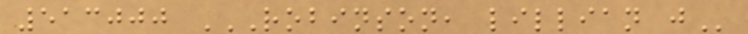513000 ROBINSON, LILLIAN J
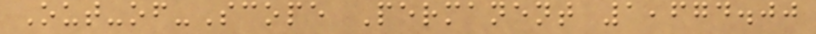Out-of-Scope Permanent 1,674.00
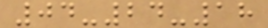04-24-18
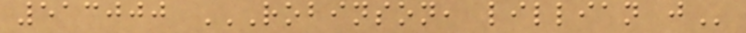513000 ROBINSON, LILLIAN J
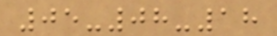05-08-18
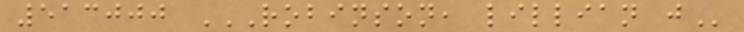513000 ROBINSON, LILLIAN J
